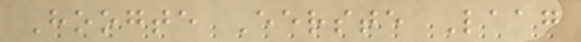Hoogte Eerste Laag
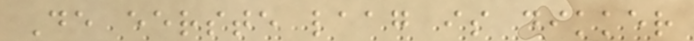De eerste laag is dikker
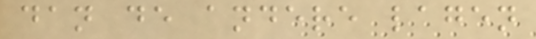dan de andere lagen
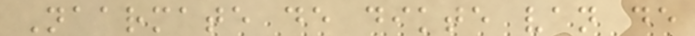Naarmate de dikte van de
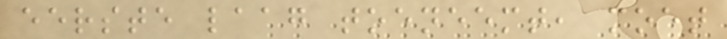eerste laag toeneemt, moet
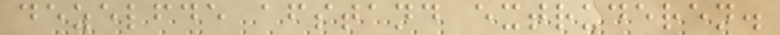dezelfde afstand extruderen.
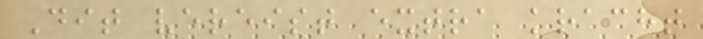Dit vereist extra kracht
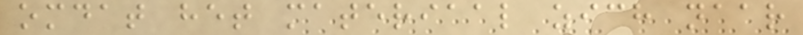omdat het materiaal zich naar
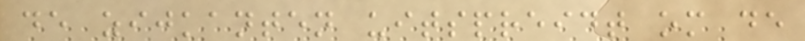de zijkanten uitspreidt om de
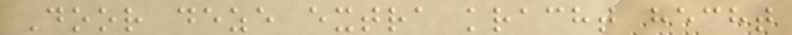Door deze extra kracht hecht
